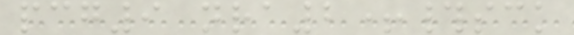pcg9 nra2+#sck
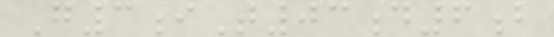G3iT03d6b
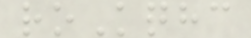roKqhc
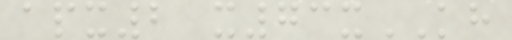apx2 x73xKH
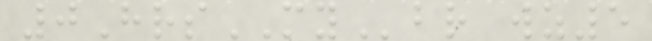0HrsMYbr wz5
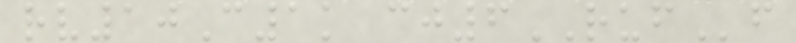rv10C1k cj6RUFf
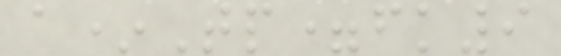a*Tp=fk9
